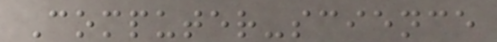Computer-science
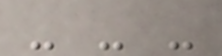- - -
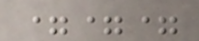===
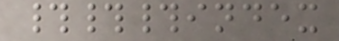###index
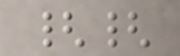{{
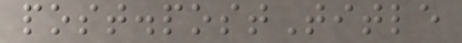post.postTitle
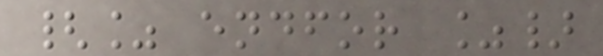{% endfor %}
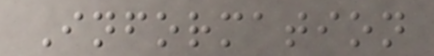Information
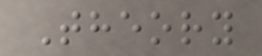Theory
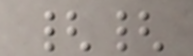{{
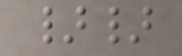}}
